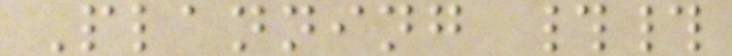Planning ##
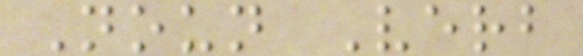Noun Verb
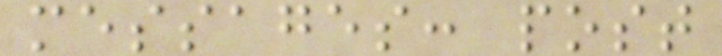messages: post
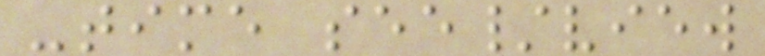-time see/view
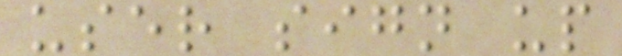user sign up
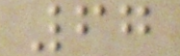67
